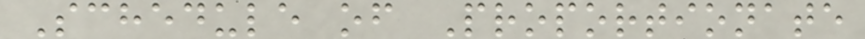Schedule of Proportionate
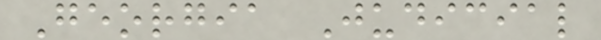Georgia Judicial
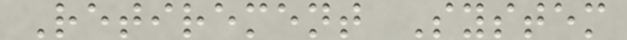Retirement System
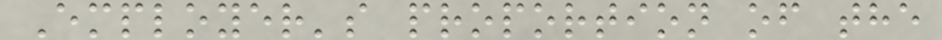Employer's proportion of the
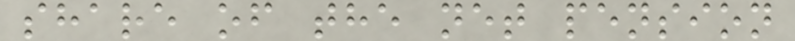share of the net pension
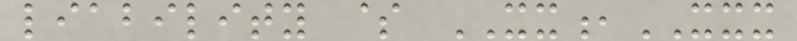liability $ XX,XXX
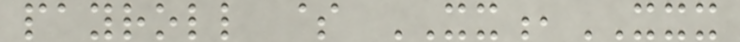payroll $ XX,XXX
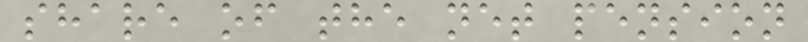share of the net pension
